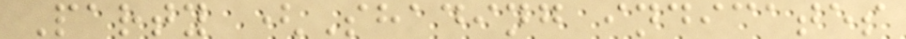Party (Shading indicates
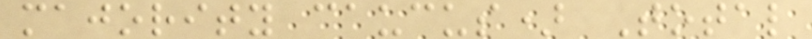majority caucus) Total
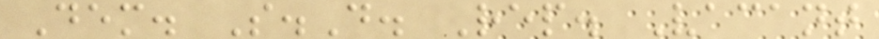Dem. S.D. Rep. Vacant
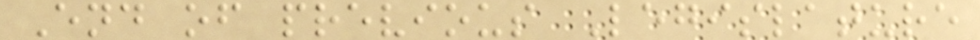End of previous Legislature
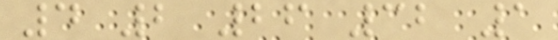4 2 26 32 1
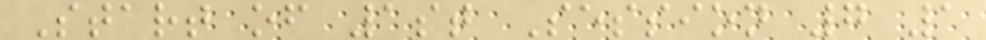Start of 1st Session 7 1
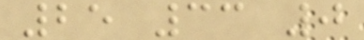25 33 0
